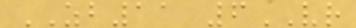ZB11 6VR
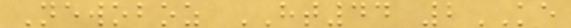Newoboz HT44 2KE
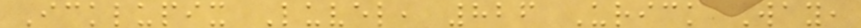Icklupix Luvel, 826 Urick Way,
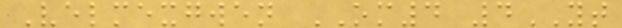Velmexgwen OM4 4YT
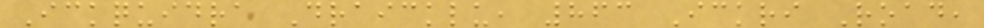Ickquidra Draicklu, 863 Ickri Road,
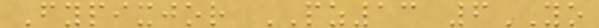Fypixjor PZ13 6YO
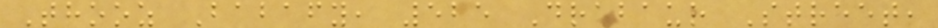Thooz Babafy, 525 Drabaur Street,
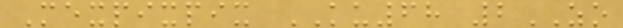Mexpixpix KU68 2ZO
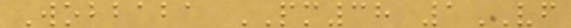Wobbaba PM38 1VF
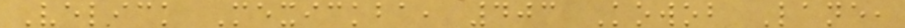Velick Mexickba, 403 Kowob Lane,
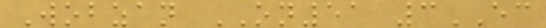Wobzan ON51 3EC
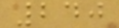240
